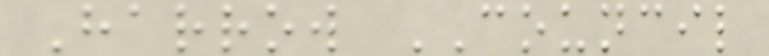Harrow COUNCIL
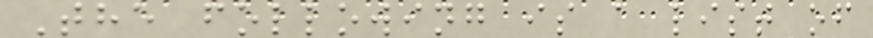The following is a list of
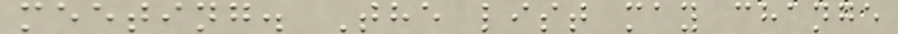meeting. The list may change
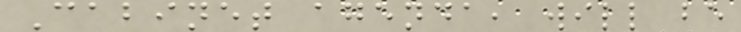Cabinet agenda, will be
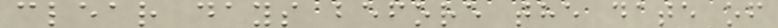clear days before the date of
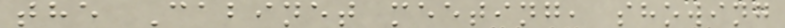the Cabinet meeting, showing
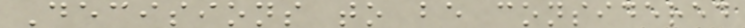Decisions to be considered
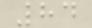84
